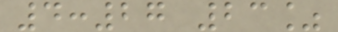4:27 23%
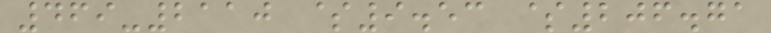469-2110 $9.53 $206.71
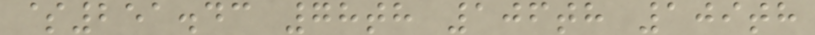$251.43 78th 106th 109th
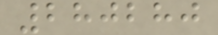280280
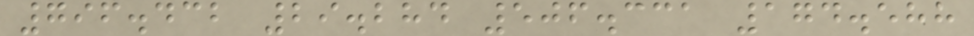796.432 29.284 506.331 174.588
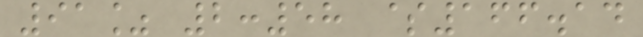91% 2:58 $166.14
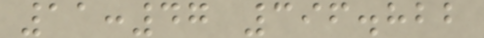11:47 396.822
